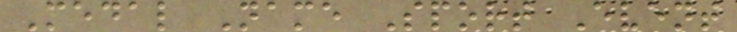Medal Name Sport Event
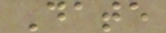Date
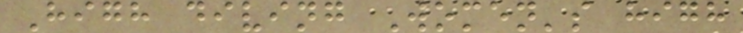High diving Women's high
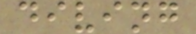diving
